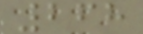268
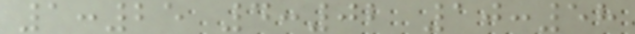1:25 4:02 10:58
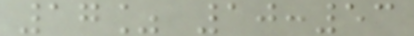17% 10:53
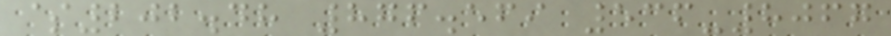$202.48 876.569 536-8067
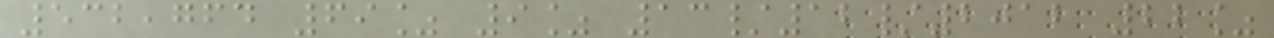532,764 69% 9% 13/12/2012 22%
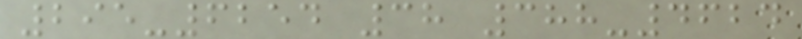295-6254 38 388-4624
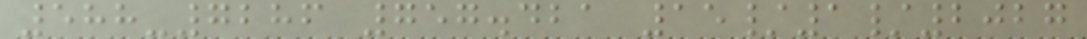588-7286 757.421 15/1/2027
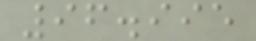96.995
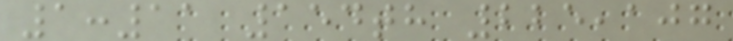1:11 154th 225,107
